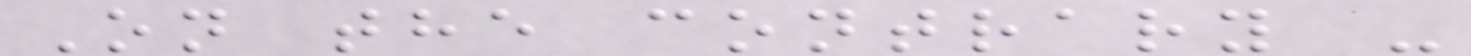On the contrary -
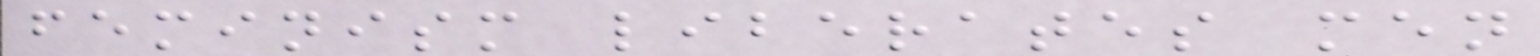feminism liberates men
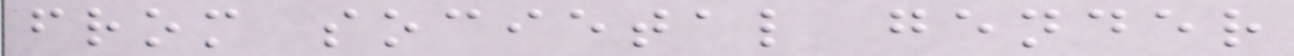from societal gender
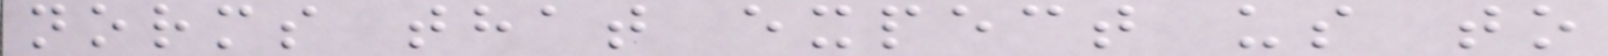norms that expect us to
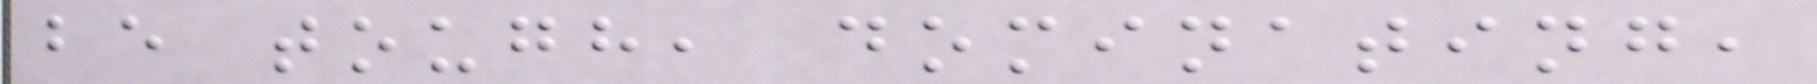be tough, dominating,
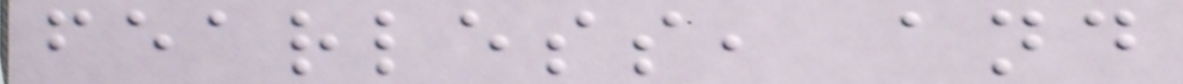fearless, and
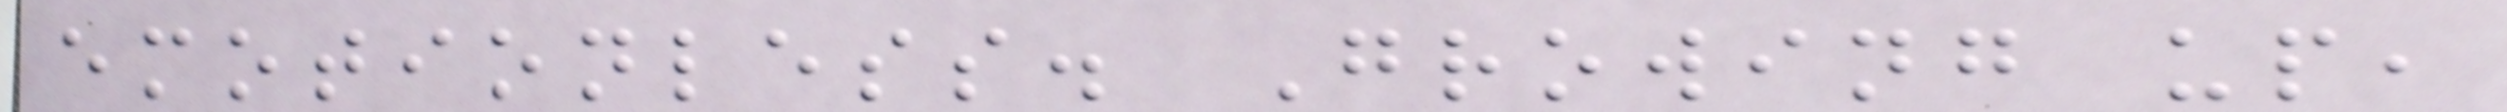emotionless. Growing up,
